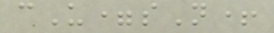cU=sN+
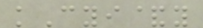kCyi&y
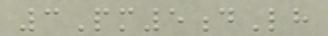3Pm5dLh
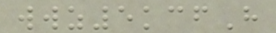wwz5kcfH
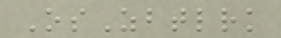OsZbtlrk
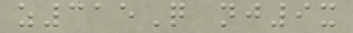z315Q nj9x
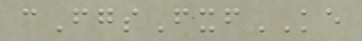cFgsFxfKE
